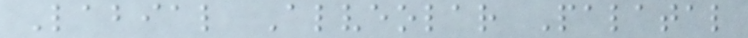Labial Alveolar Palatal
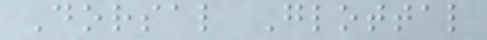Dorsal Glottal
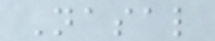Nasal
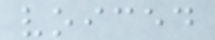voiced
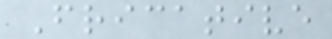Fricative
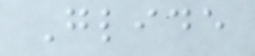Glide
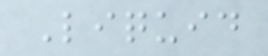Liquid
